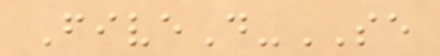FiveD-SE
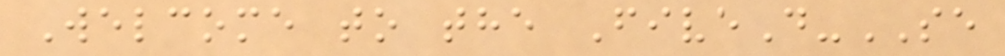Welcome to the FiveD-SE
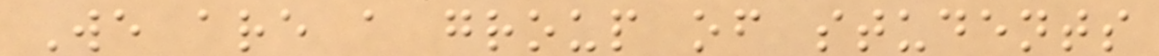We are a group of students
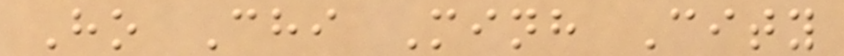Ho Chi Minh City
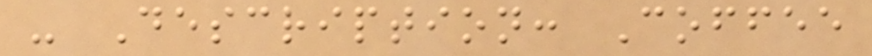- Description: Coffee
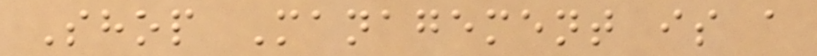Shop Management is a
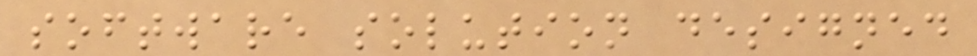software solution designed
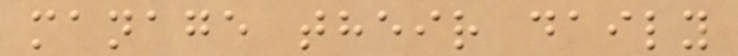manage their daily
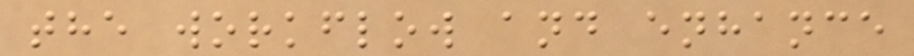the workflow and enhance
